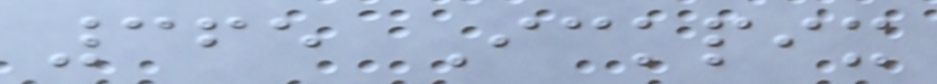365 Ickpix
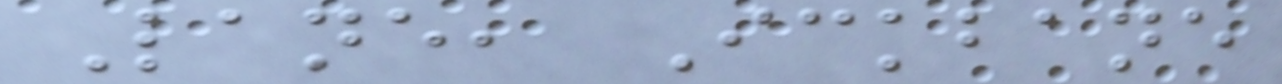Lane, Ickbane
